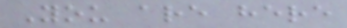You are here
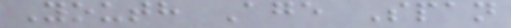Youth Age Span
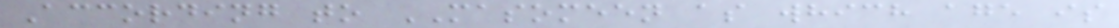According to MASOMEEN as which age is
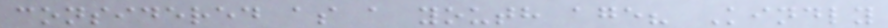considered as a youth age? Kindly
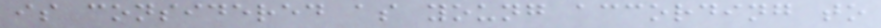is considered as young according to
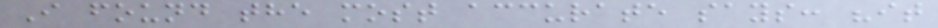I found the most accurate says: "it
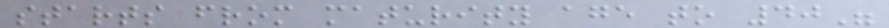starts from maturity age to 40"
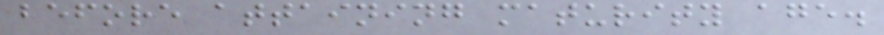before attaining maturity age.
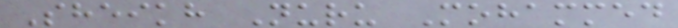Sheikh Nuru Mohammed
